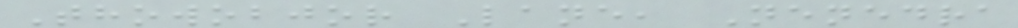Thowobjor Lane, Nenedra
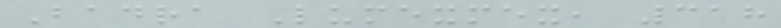Badra Lumexmex, 318
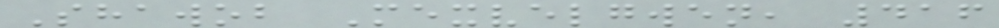Shawob Mexvelgwen, 416
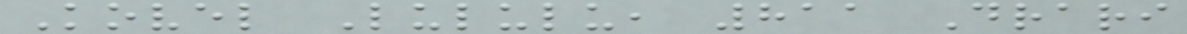Kovel Lululu, 811 Drari
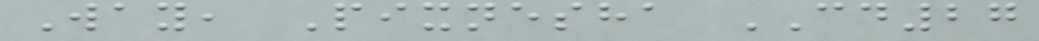Way, Pixnesha CD27
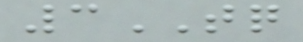3TQ
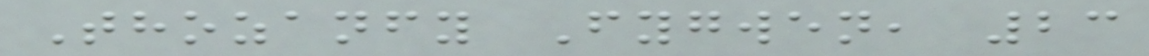Thozanfy Fygwen, 23
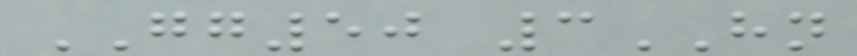GG50 3HN
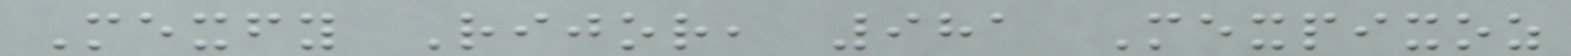Mexfy Rijor, 981 Mexpixoz
